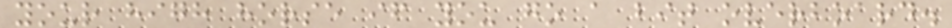your high horse if you go a bit overboard.
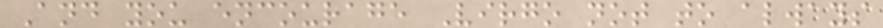And you encourage Virgo not to always
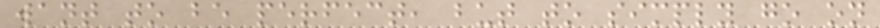want to be perfect, but to simply go on
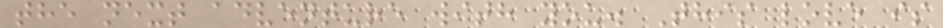the next adventure with you. This love is
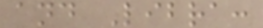and Libra:
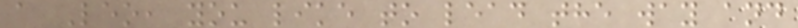a Leo, you like to lead the way and
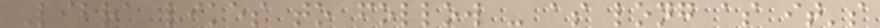Libra likes to follow - as long as it's
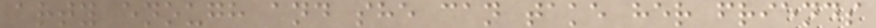arty enough and she can take her friends
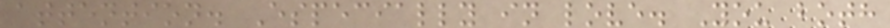attention. Especially in love. You both
